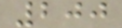200
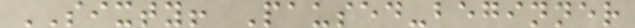SIXTY! Paused-beginner
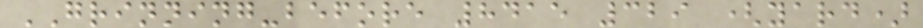GRINNING-before 8415 329 (yard)
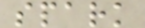spark
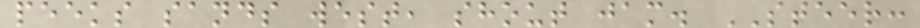peeks sands west, shout jam. STEER:
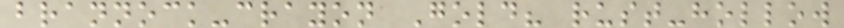brannock-crayon Gold? rust-hollow
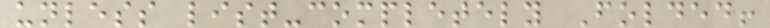unless list-completely Folded!
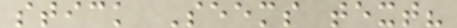stick Seems text?
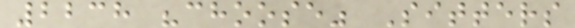2238 "choose" Sitters
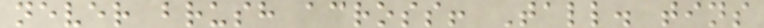never brush across! Tall. tins
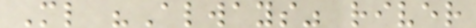Ml "Always" river
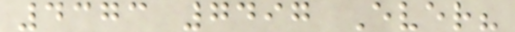4373 7497 Ever?
